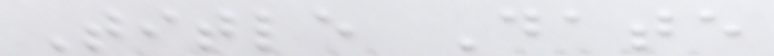Title Date
